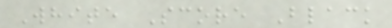White Score Black
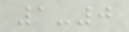1-0
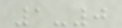1-0
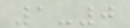1-0
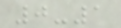0-1
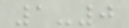1-0
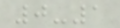0-1
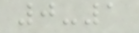0-1
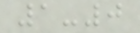1-0
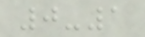0-1
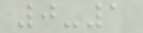0-1
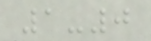1-0
